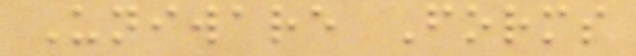Uniware Forms
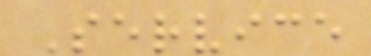Service
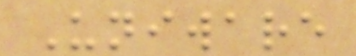Uniware
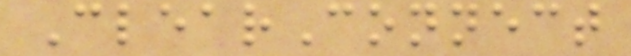ClearConnect
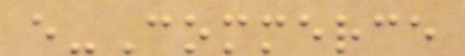e-Commerce
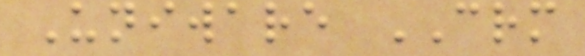Uniware CRM
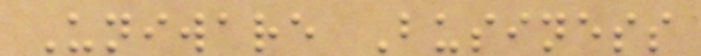Uniware Business
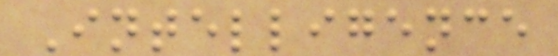Intelligence
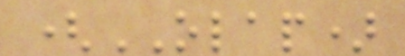(OLAP)
